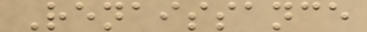Renaissance
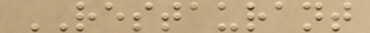RESTAURANT
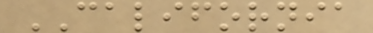CALIFORNIA
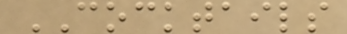COCKTAILS
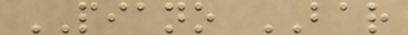PIANO BAR
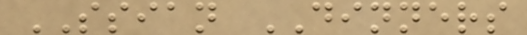SSIAN DINNERS
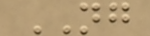NG
